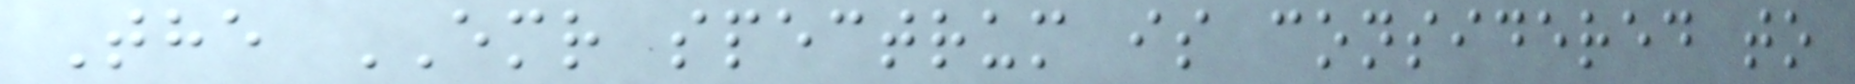The EMR spectrum is considered to
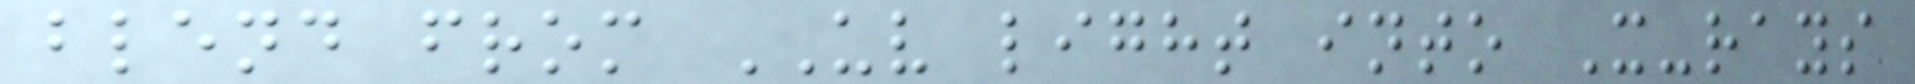blend from UV light into X-rays
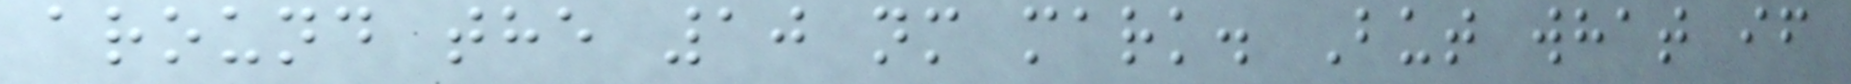around the 10 nm mark. But what if
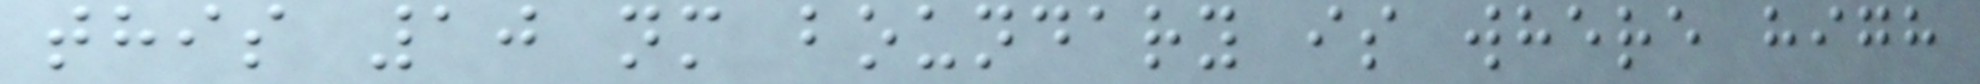this 10 nm boundary is where high
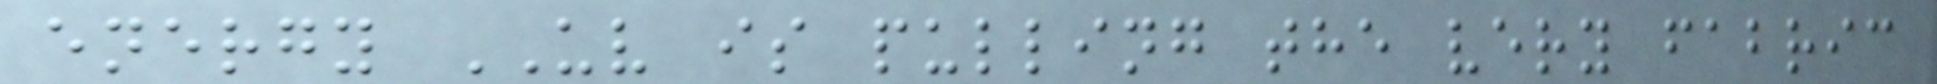energy UV is pulling the very fabric
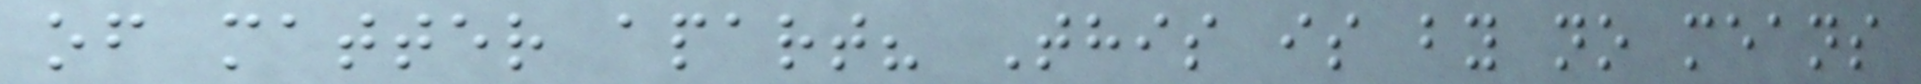of matter apart? This is by no means
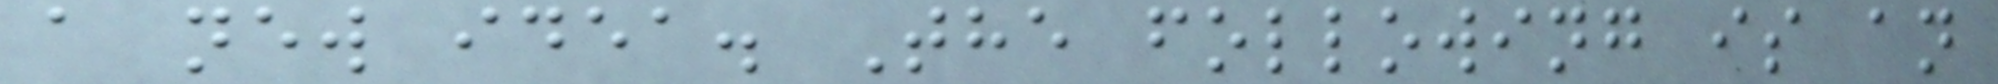a new idea. The following is an
